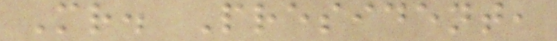Mr. President,
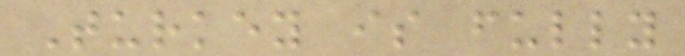Turkey is fully
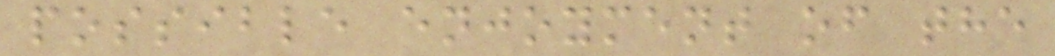possible enjoyment of the
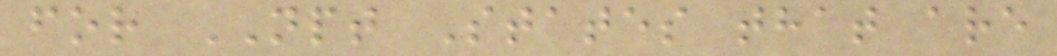for NPT States that are
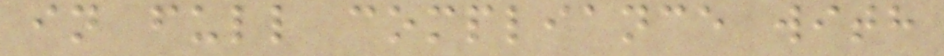in full compliance with
